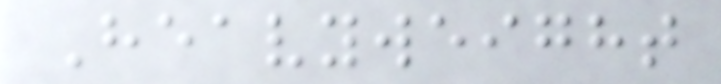Heavyweight
